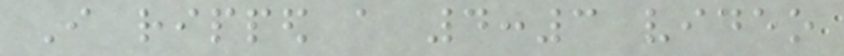I ripped a 4:3 video
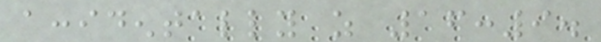accidentally as 16:9.
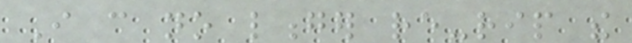I can no longer re-rip the
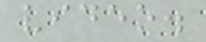video.
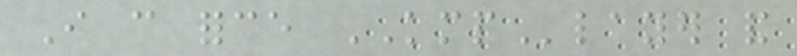I can force KMPlayer and
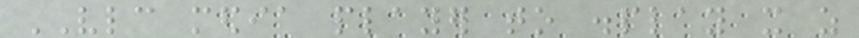VLC media player to display it as
